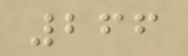266
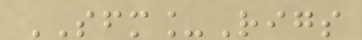SFM_Rigs
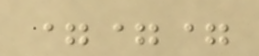===
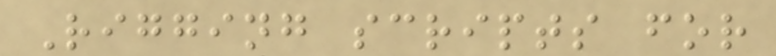Rigging scripts for
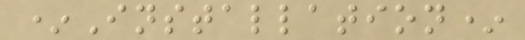*Installation*
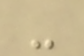-
